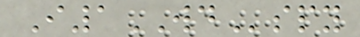I1WDspy
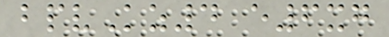bpvKz4 e6xg
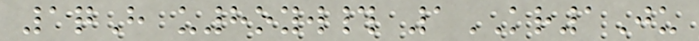1qH u8oyw# 1KR1Ju
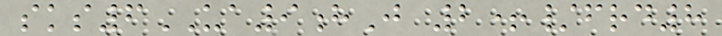sks6UA9hJ 2+/frd8
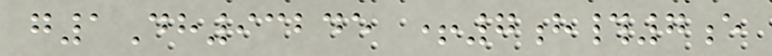g1Dh93245 +7h#7e
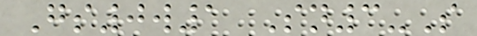Gs0w1 Sn3-S
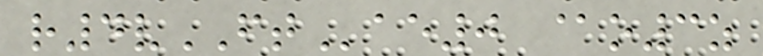r4vFTae0 @o3z
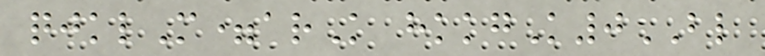qjklM=arK hkkgK0BL
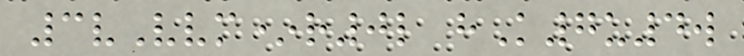3vVvm*r0l hK7u4w
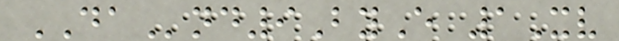DAnd9ByE 1Xv
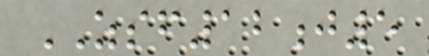ZSF12j5
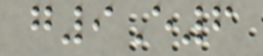g9E6
